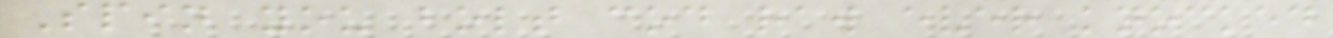Spin you bolt cod raw ever knocked
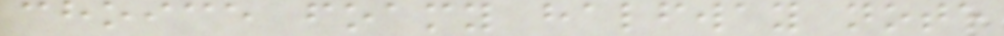choice foamy halfway note
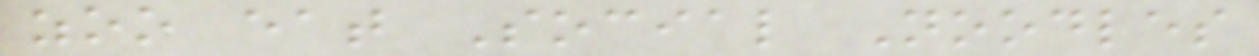zoo eat Social Noodles
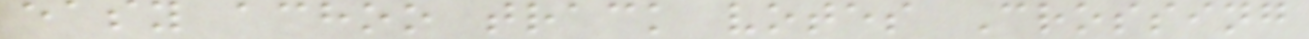easy achoo track votes Crossing
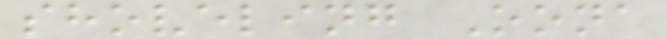shoveling Oona
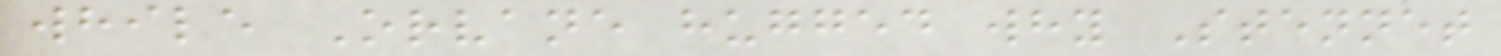while Orvane hugged why Stennet
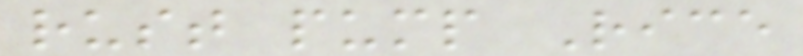rust pump Rice
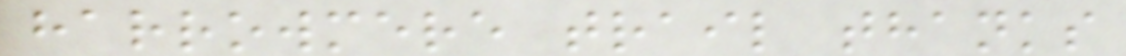harrowmere trail thanks
